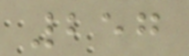257
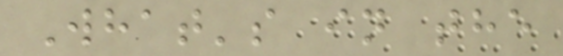What's in the
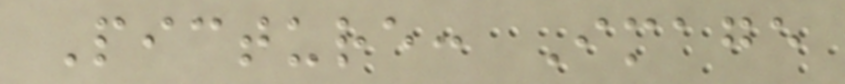Picture: Image
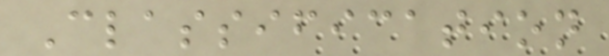Classification
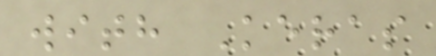with Keras
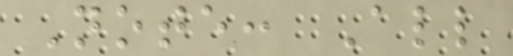Note: All
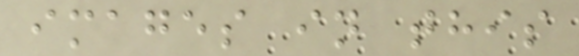images in this
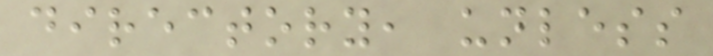directory, unless
